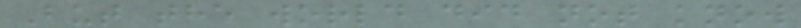But the world did not know
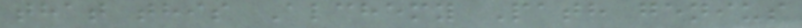that this Alchemy Path genius
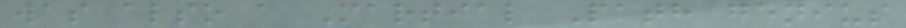was also a Martial Path genius
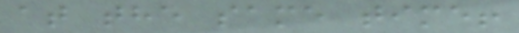at the same time!
